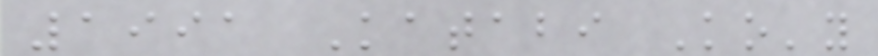1991 Katabi Ko'y
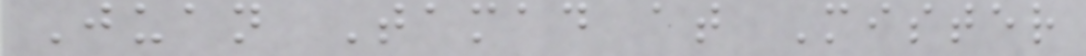Juan Tamad at Mister
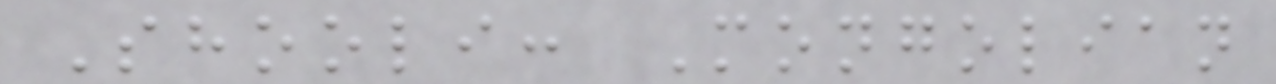Shooli: Mongolian
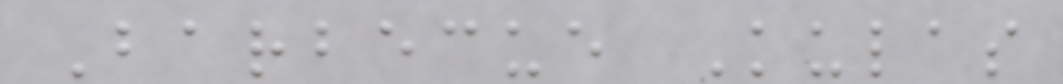Barbecue Kulas
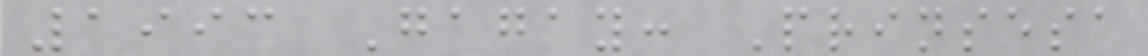1993 Gagay: Prinsesa
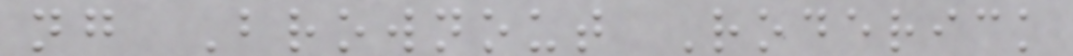ng Brownout Roderick
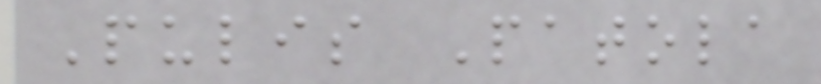Pulis Patola
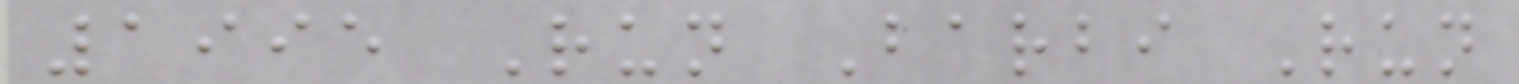1995 Run Barbi Run
